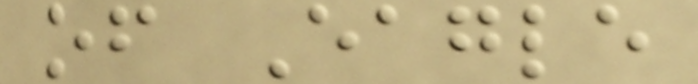of Eagle
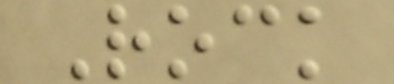Rock
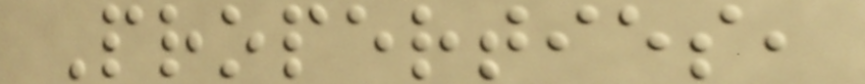Properties,
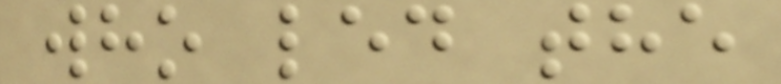who led the
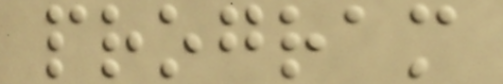program
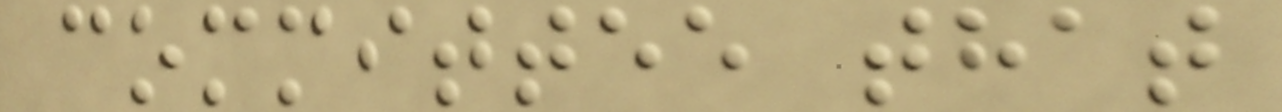committee that
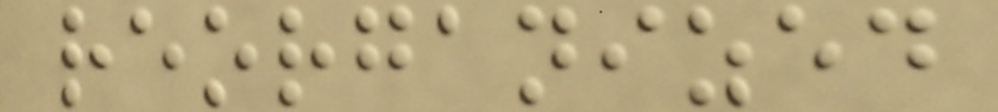reorganized
